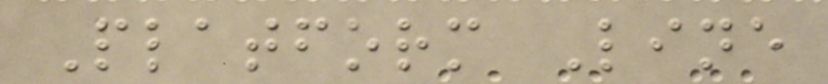Platform Line
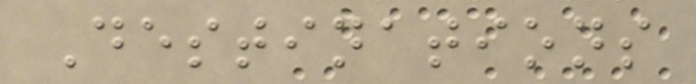Destinations
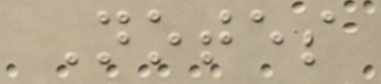Notes
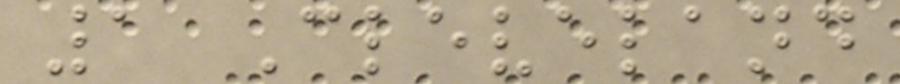1 Cleveland
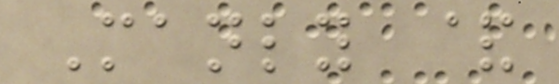Manly &
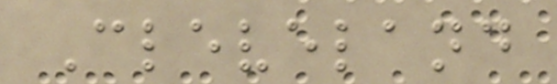Cleveland
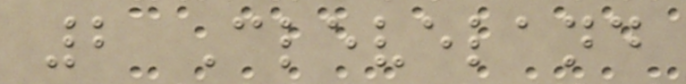2 Cleveland
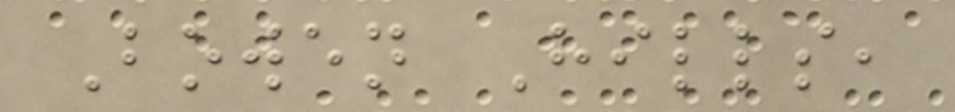Bowen Hills,
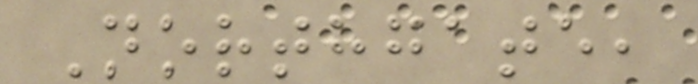Northgate,
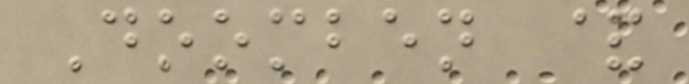Doomben &
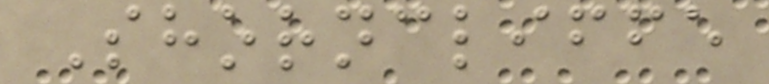Shorncliffe
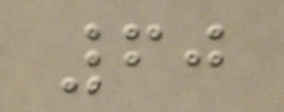60
